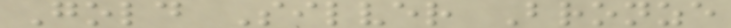Gold Silver Bronze
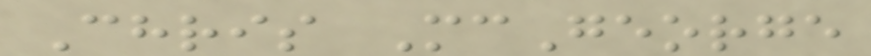Chris McGeorge
